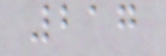217
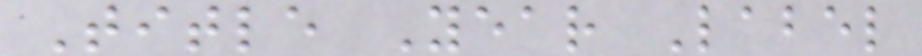Title Year Label
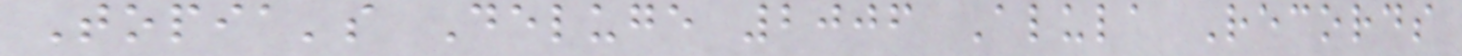Topia's Deluge 2006 Alula Records
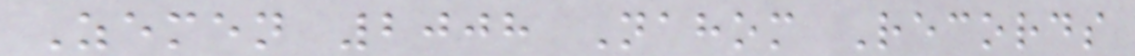Zemen 2008 Nahom Records
